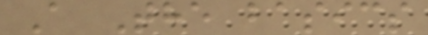A The basics
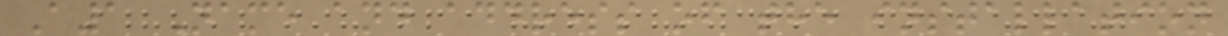A1 Name and address of the installation
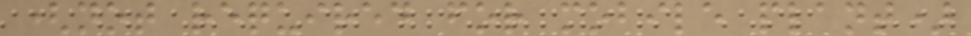(not required for mobile plant)
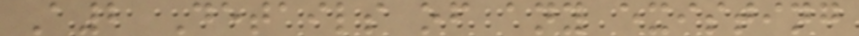A2 Details of any existing
